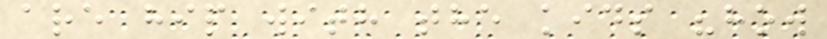are hip with the kids "how
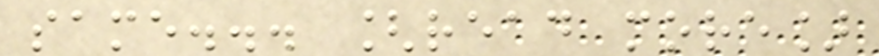same... [read more]
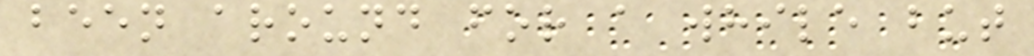been around for a while but
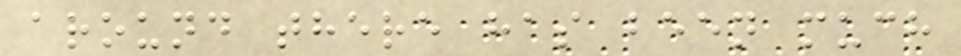around there has been much
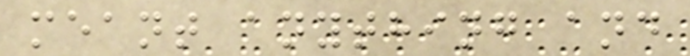meant anything and
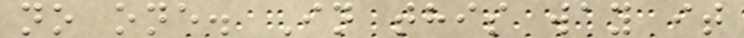no one. In this way it
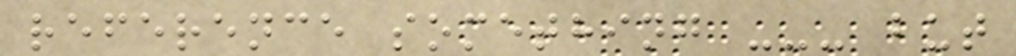reference something --- but
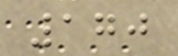170
